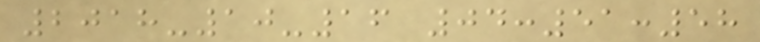2018-10-16 04:51:58
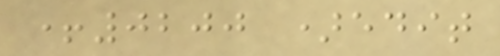+0200 )edit
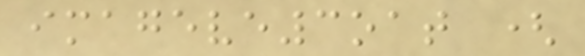imageve3oat (
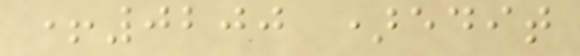+0200 )edit
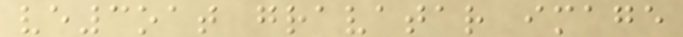ve3oat gravatar image
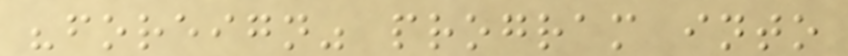"foreign" program into
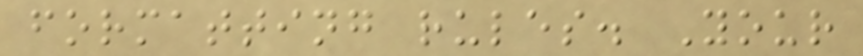formatting rules. Your
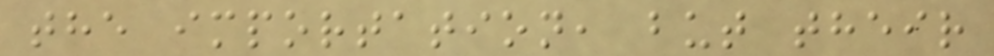the importation, but their
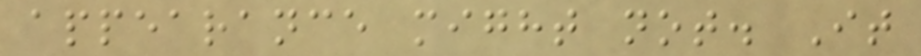appearance might not. It
